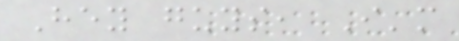Hey guys, I'm
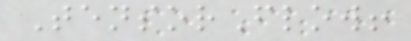TensorFlow!
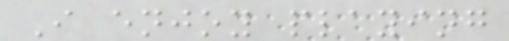I enjoy playing
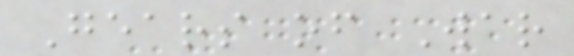Gears of War
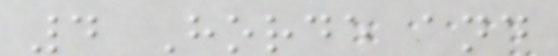4 Horde and
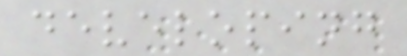developing
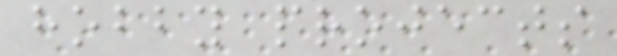hobby projects
